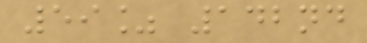59% 142nd
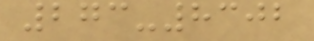273-8302
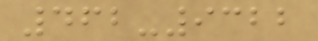462-9322
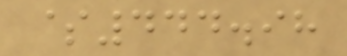$444.98
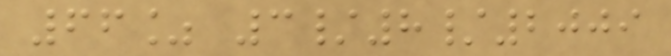66% 3/8/2009
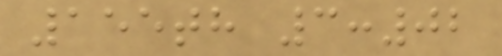155th 3:02
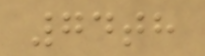74th
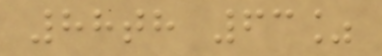88th 63%
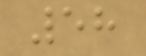58
